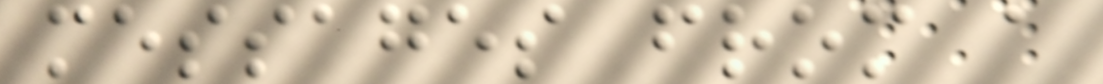messages from a
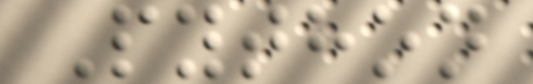Python
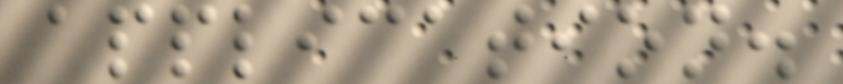application.
